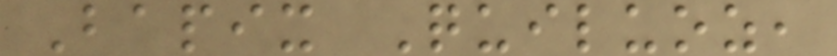Bapix Quiluoz,
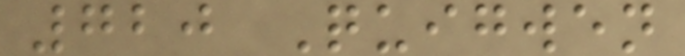720 Quigwen
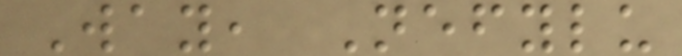Way, Nefylu
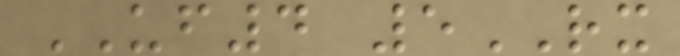UF4 5RX
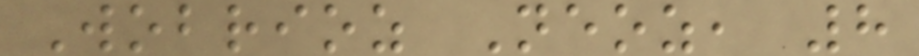Wobrioz Neoz, 8
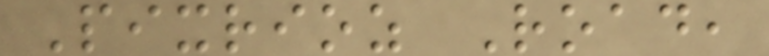Pixrioz Road,
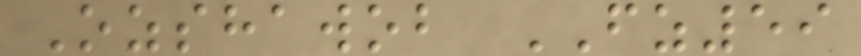Ozshawob FZ59
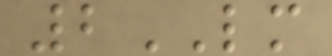2LM
